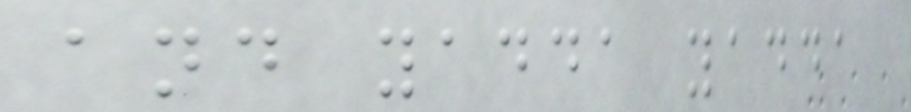and yadda yadda
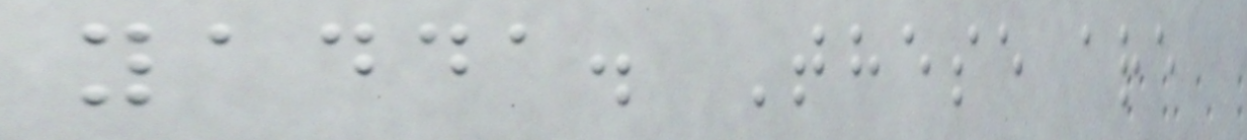yadda. These are
